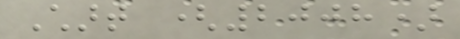Chart (2008)
